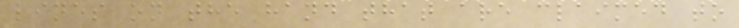lines on the hand that are claimed to
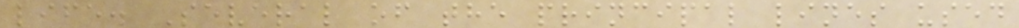life. Several of the principal lines used
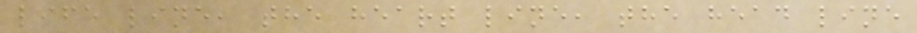life line, the heart line, the head line
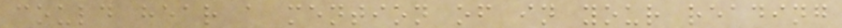could hear a mention of in your reading
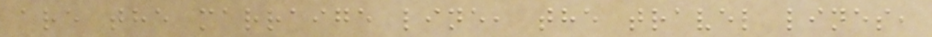are the marraige line, the travel lines,
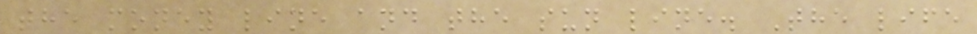the money line and the sun line. The life
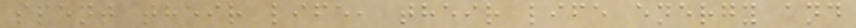spent their life, their life energy and
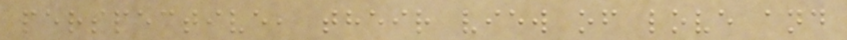perspective, their view of love and
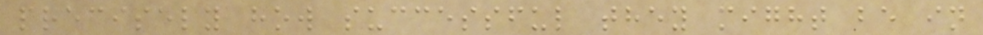precisely how successful they might be in
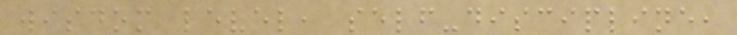wisdom level, self-discipline,
